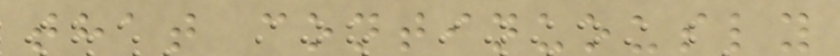that continuously
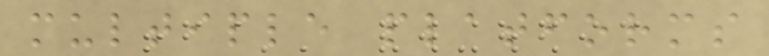multiple platforms
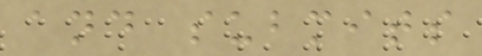and submits
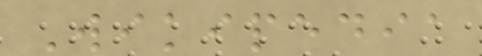Wikipedia
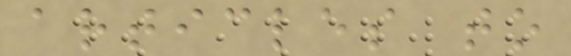articles to
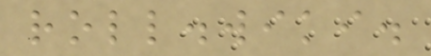roll.wiki.
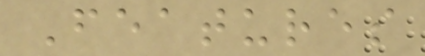Features
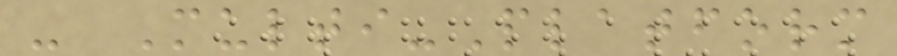- Multi-Platform
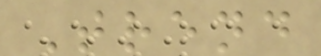Trend
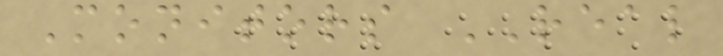Monitors REAL
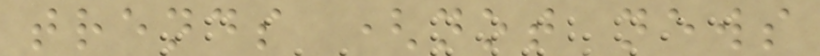trends (not news
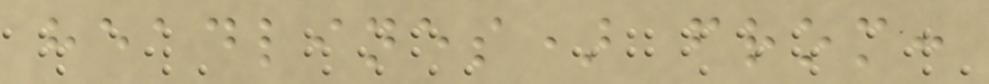headlines) from:
